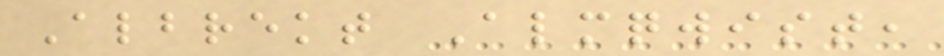Albrekt Almqwist,
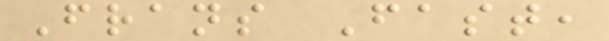Frans Fast,
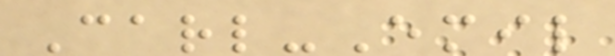Carl-Emil
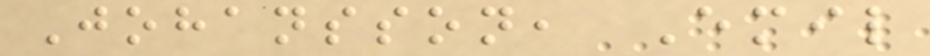Johansson, Emil
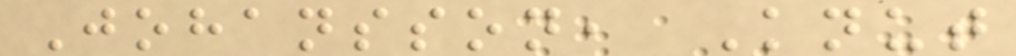Johansson, Knut
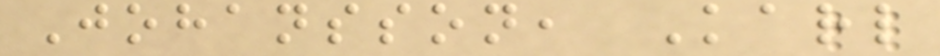Johansson, Karl
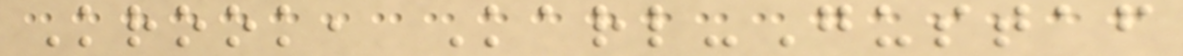Krook, Karl-Gustaf
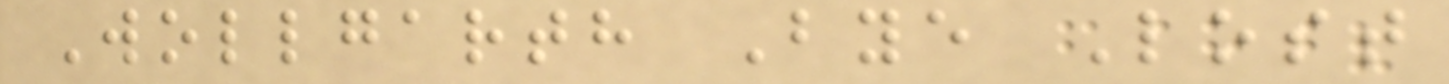Wollgarth Bye Lost
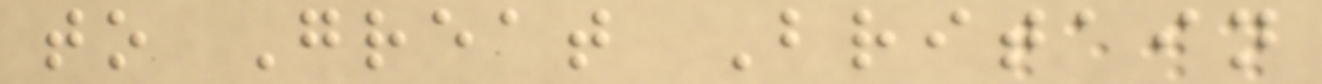to Great Britain
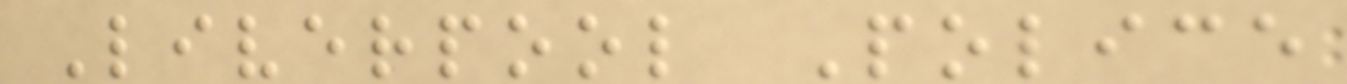Liverpool Police
